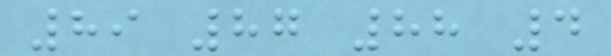89 87 88 4
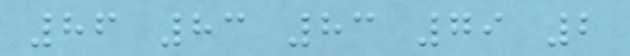86 83 83 79 2
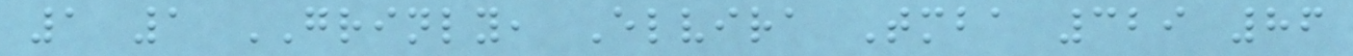1 1 GRINLY, Elvira Tmba 329 86
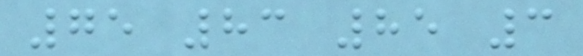75 83 85 3
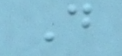D
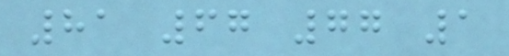81 67 77 1
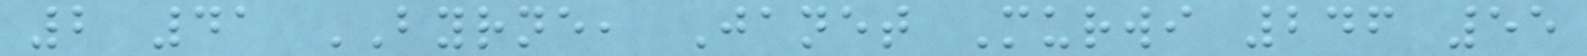2 41 BYRNE, Janet Murwi 246 55
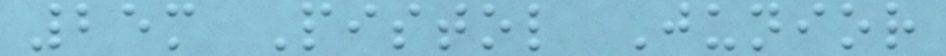25m Pistol Junior
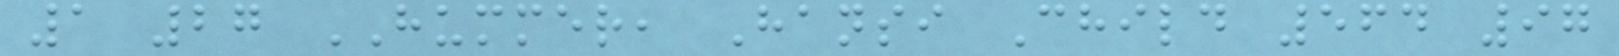1 27 HUMMER, Hansi Child 564 97
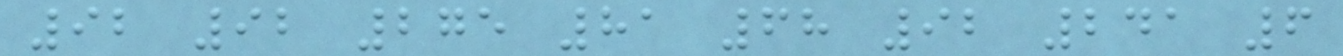92 92 275 81 68 92 241 6
